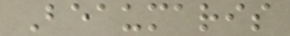Beaumaris
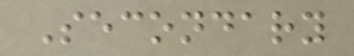Secondary
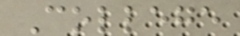College
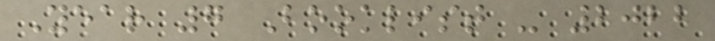Year 7 Booklist - 2022
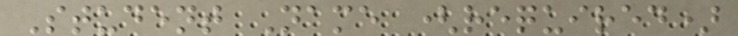Student Name (required)
